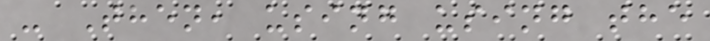- Then, using using the
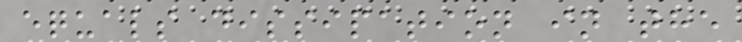equals dissipation in the
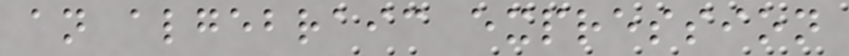an algebraic expression
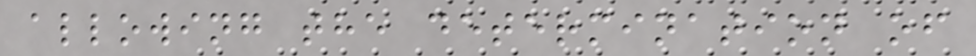allowing the determination of
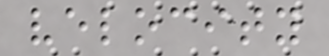velocity
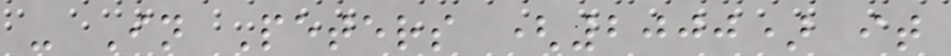- In Peters (2000) it
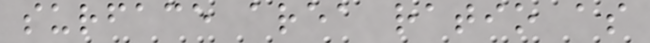surface area ratio as
